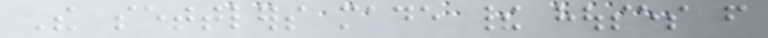The settlers made their houses from
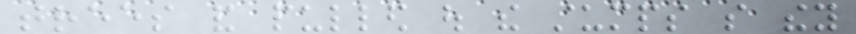trees and pulled out the stumps so they
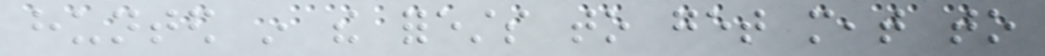hunted in the forests to get meat to
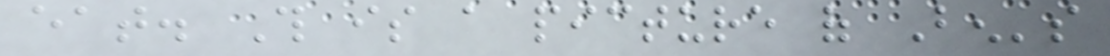eat. This is a picture of Ben's
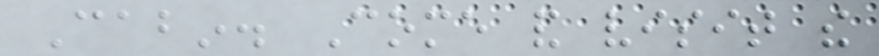Cabin. Come and visit the
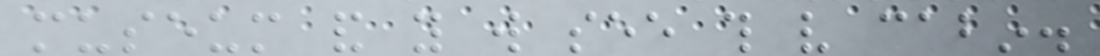museum and you will see this very cabin.
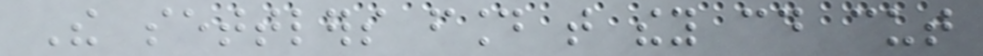The settlers found that they could cut
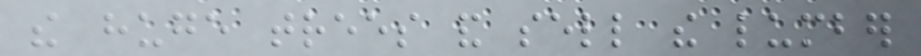the huge trees and sell the lumber
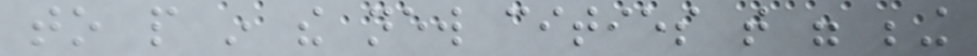to people in the new cities that were being
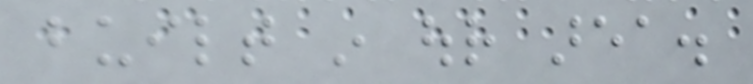built in our area.
